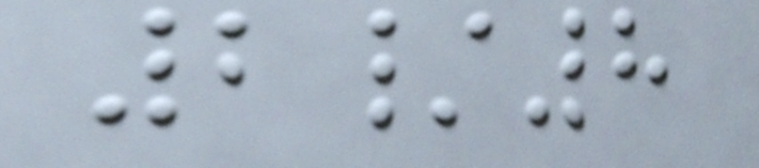2/8
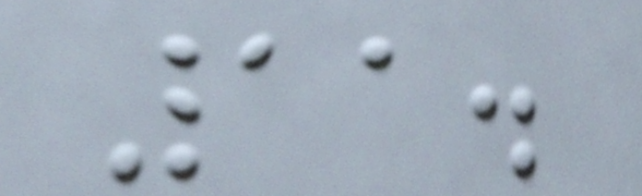11.
